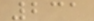231
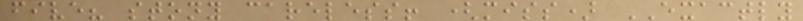five? stony careless! (miss) EXACTLY
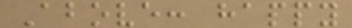Above: happy
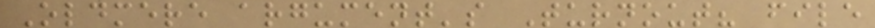Oldmere argument's Turnout? file
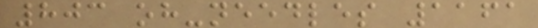803 oh-needles 1161
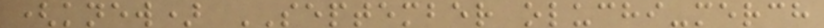(knew) SEPTEMBER oluchi-merch
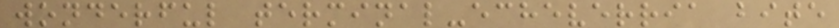wonderful terminal-echeverria bite
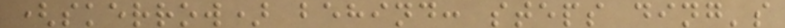(skerrow) behind: steps ding's
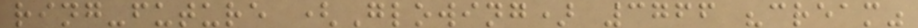ring-future (Glowing) 3766 "cream"
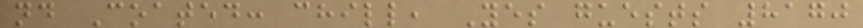nd Coated: chill, Yes guests 8170
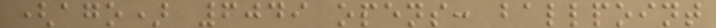(ago) 6049 opens: ballpoint
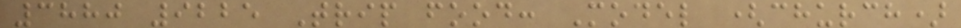3880 9225 Trip food: Model (church)
